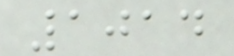1014
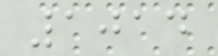1014
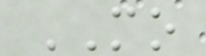MO
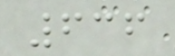636
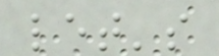let's
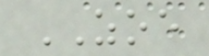ZOE
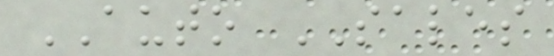AUTO SALES
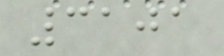3101
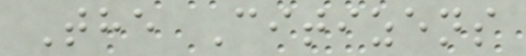The Citizens
